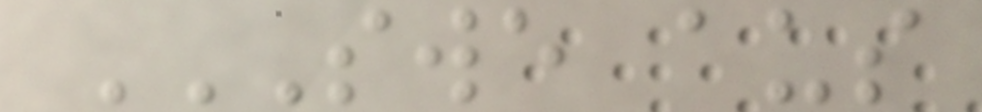SWE AUS
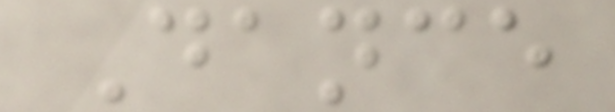Dance
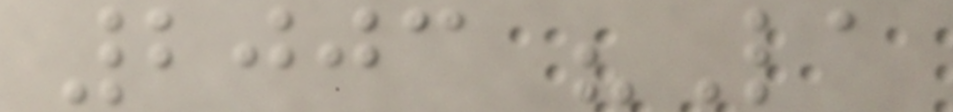2003 "La
